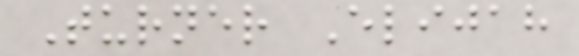Turner Elijah
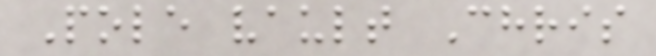Pole vault Chris
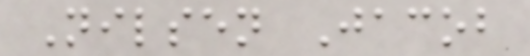Nilsen Jacob
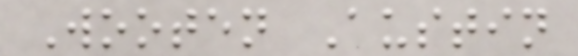Wooten Austin
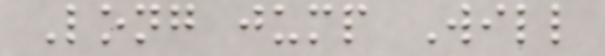Long jump Will
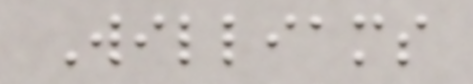Williams
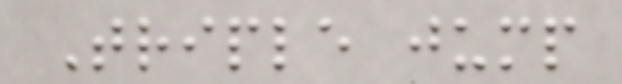Triple jump
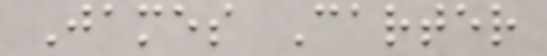James Carter
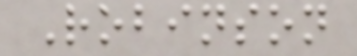Robinson
